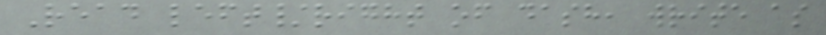Read left/right of dash, write as
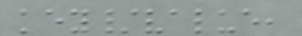key/value,
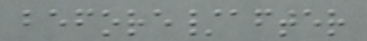before/after
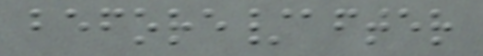before/after
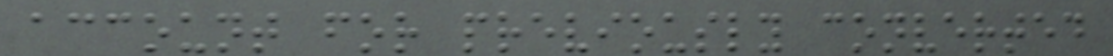account for previously converted
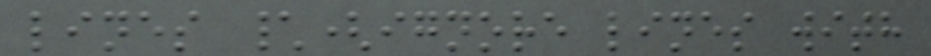lines \(ignore lines with
